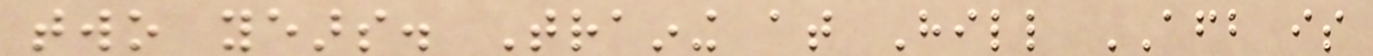two years. Training at Hill AFB is
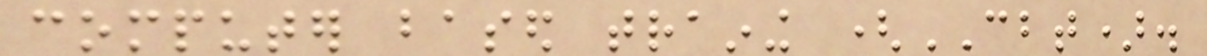computer based training (CBT).
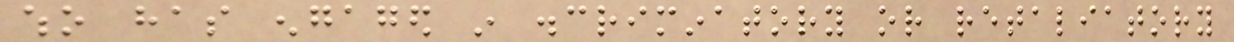who has engaged in discriminatory or retaliatory
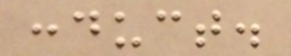conduct.
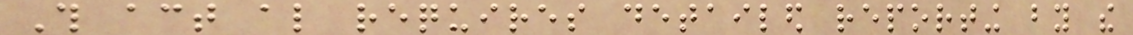This act also requires detailed reporting by the
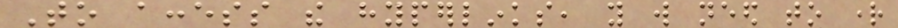To access the hyperlinks, you will need to right
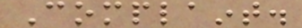Complaint.
